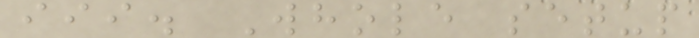iii. Whole setup
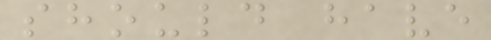should have
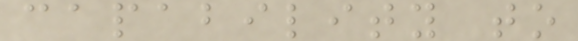capability to
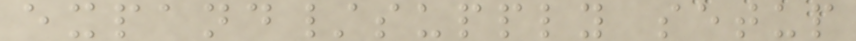expand/supply setup
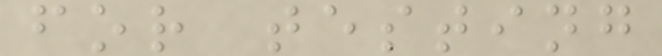for testing
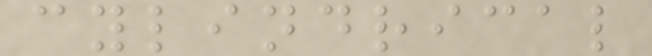cylindrical
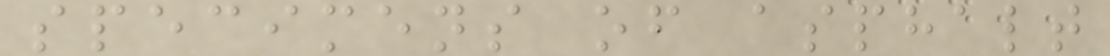specimens of asphalt
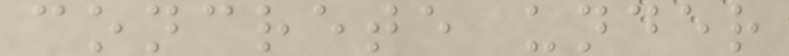concrete under
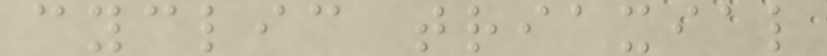cyclic triaxial
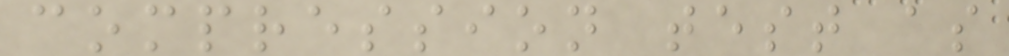compression test as
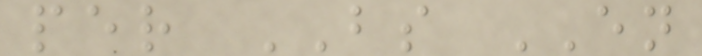per BS EN
